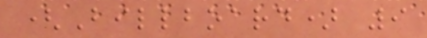(Billboard) 9
